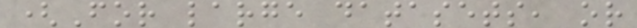(For large datasets, or
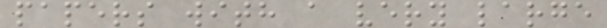papers with a very large
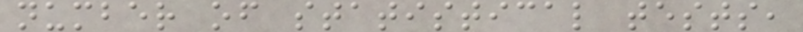number of statistical tests,
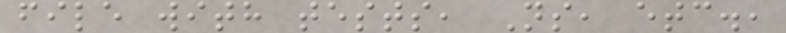file with tests, Ns, etc.,
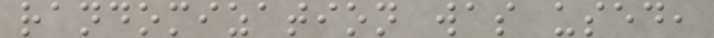randomization was used,
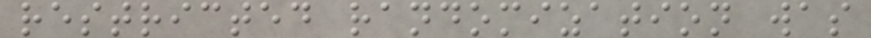restricted randomization was
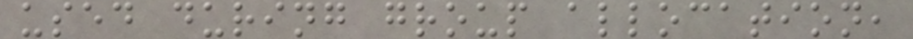used during group allocation,
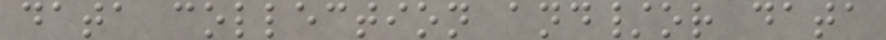data collection and/or data
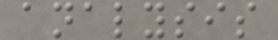analysis
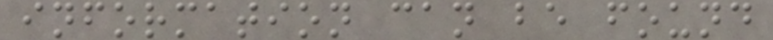information can be found
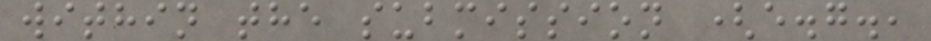within the submission (e.g.,
